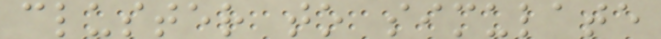cluster to simulate
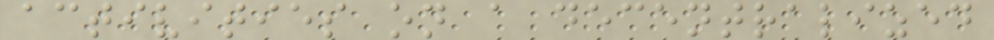activities on a decentralized
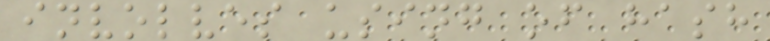involves using of hash
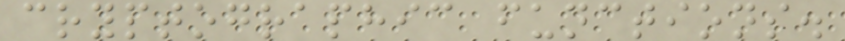cryptographic functions.
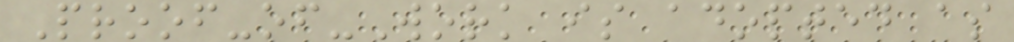Proof-of-Work is adopted as
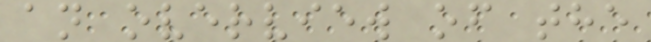an overview of the
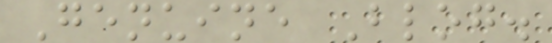Genuine Blog.
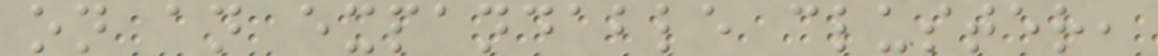on an expandable cluster,
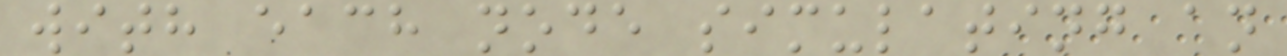with each node simulating an
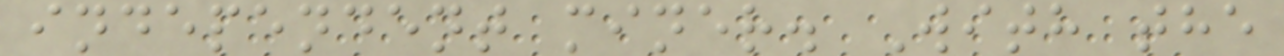independent miner. With the
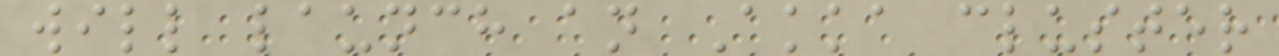will launch an Akka cluster
